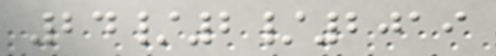24/2/2019
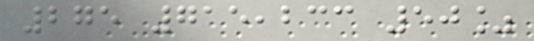275 715,233 50%
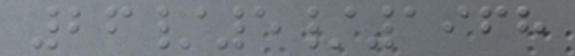26/5/1968
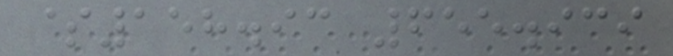$158.93 655.939
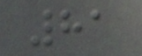81
